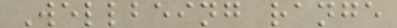Wellbeing range
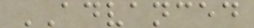ADVANCED
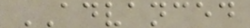ADVANCED
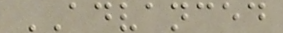ADVANCED
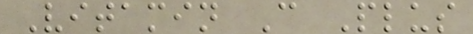Vitamin C Plus
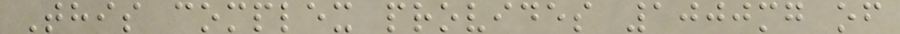This complex provides 1000mg of
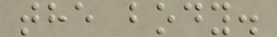the body.
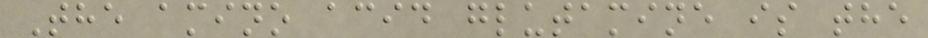The amino acid glutamine is the
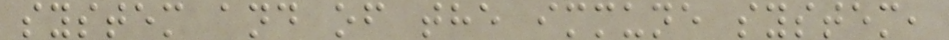system and of the immune system,
